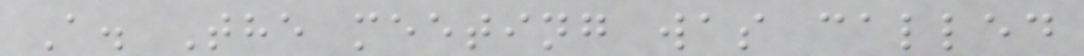A. The meeting was called
